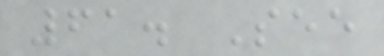61. See
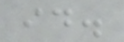id.
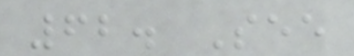62. See
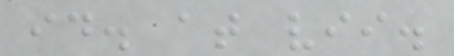id. at vii.
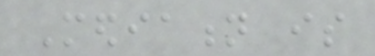Mediation is
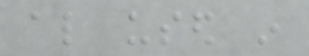also used in
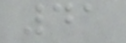41
